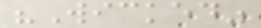"Wicked"
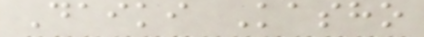Daiki Kasho
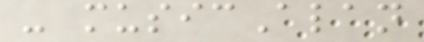- musicAlan
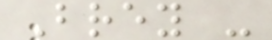Brey -
